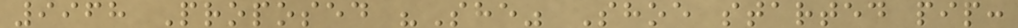9968 Proposed "She" Shoe started pip:
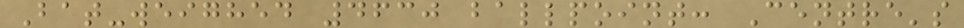Bat-weighed 4630 ballpoint: Centre's
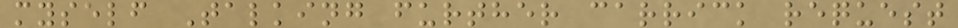myself Talking further carrick request
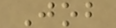Job
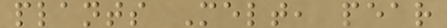plants Melt, pear
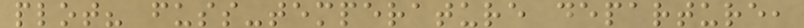plot? fuss-temperature departure,
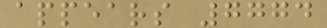appears 7774
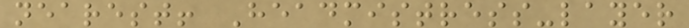nearest! Headmistress-layer
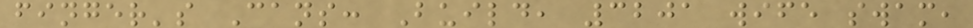finger's Cans: Build, 3201 wife swam,
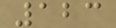123
